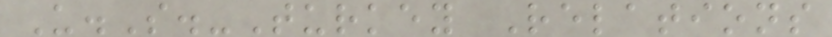U.S.-Turkey Relations
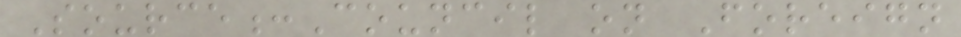Source:Council on Foreign
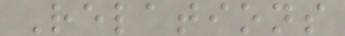Relations
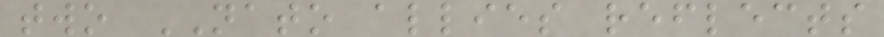two NATO allies reflects
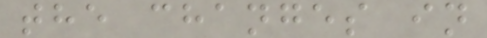the changes in
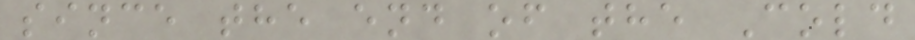since the end of the Cold
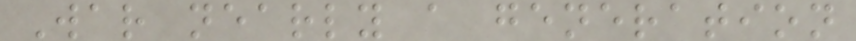War nearly a generation
